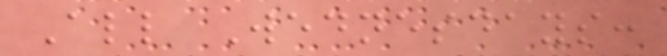All Wednesdays:
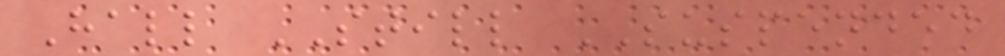Hall STILL SUSPENDED
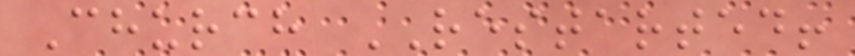Church RESTARTED!
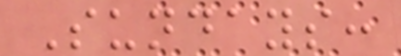Sundays:
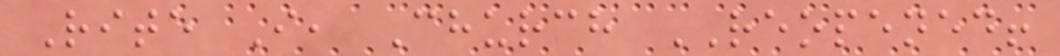Rite I, Church REOPENED!
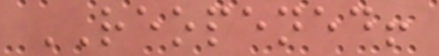REOPENED!
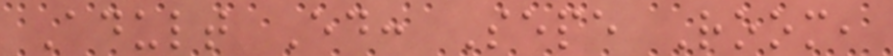Adult Ed: Sepe Room,
